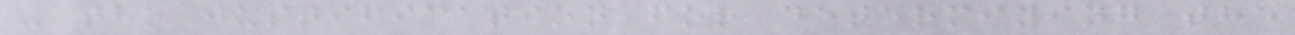- the justification for determining the
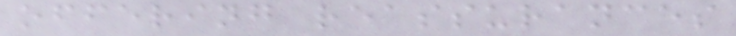offering reassurances
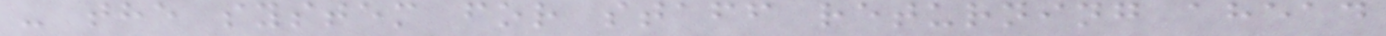- the system for staff returning ahead
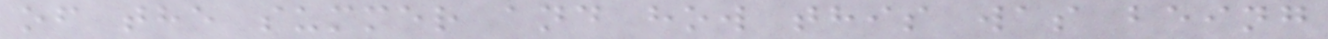of the summer and how this was being
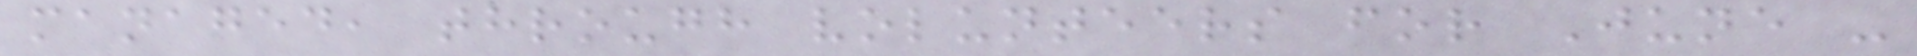managed, through volunteers for June -
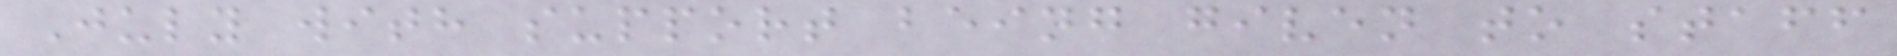July with support being given to staff
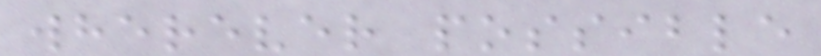wherever possible
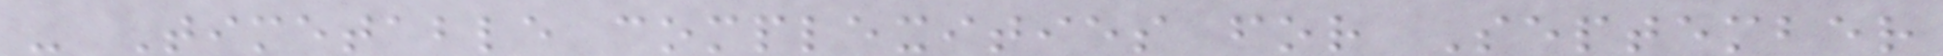- Timetable complexities for September
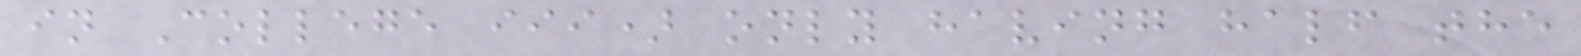in College iii) only having half the
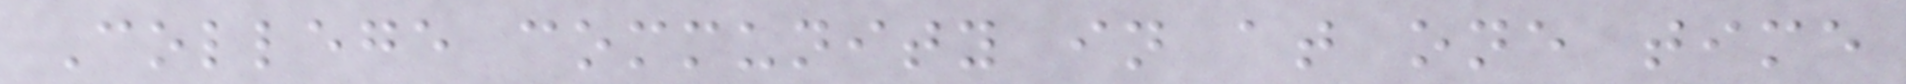College community in at one time
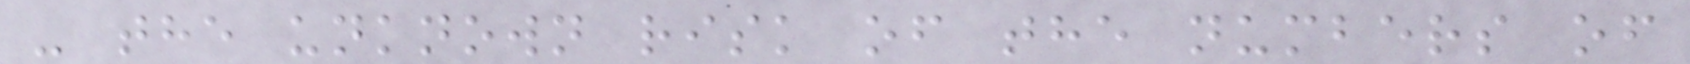- the unknown risk of the numbers of
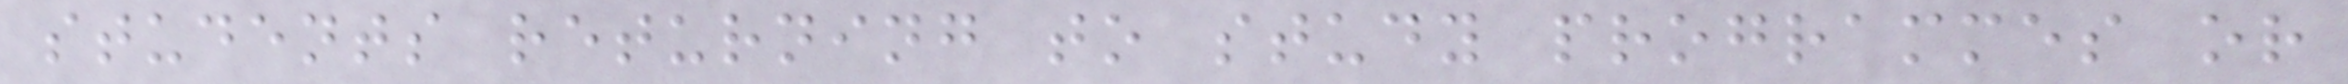students returning to study programmes or
